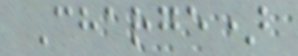Charge)
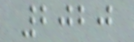2020
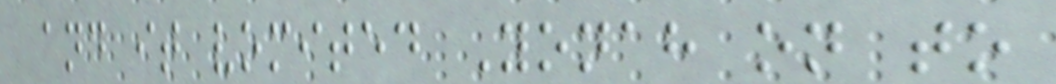and it vomited Yonah on to
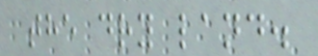the dry land.
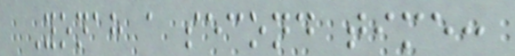Yonah a second time:
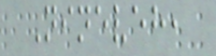Nineveh,
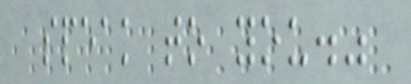speak to you."
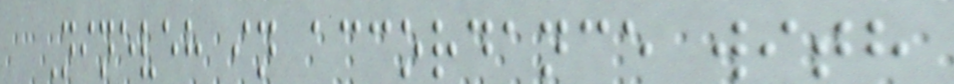Nineveh in accordance with
